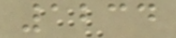1234
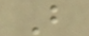B
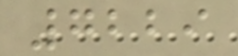7229
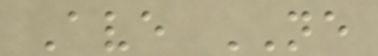Ave NE
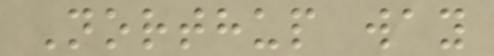Northup way
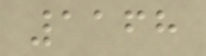1168
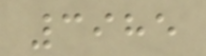3985
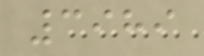3989
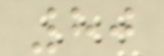80
